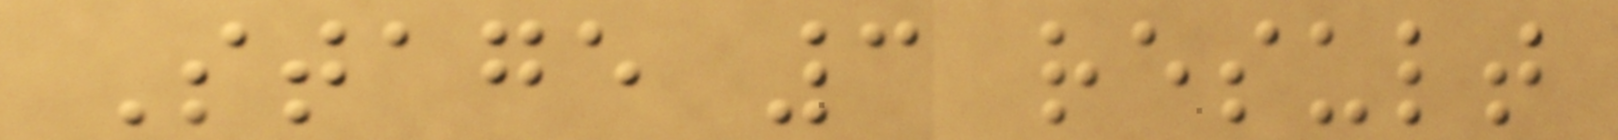Stage 3 result
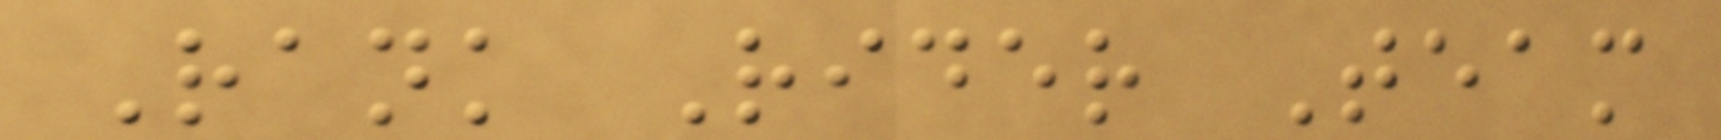Rank Rider Team
